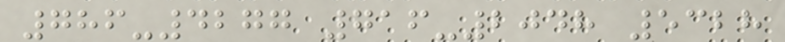786-4277 716-2048 5328
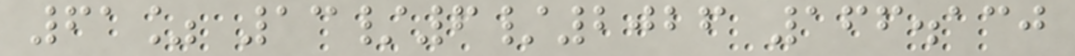61% 13/6/2026 166.130
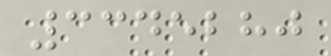3345280
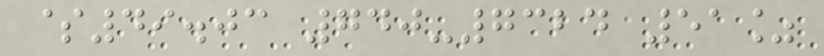$49.03 740-7324 51%
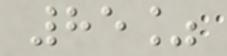85%
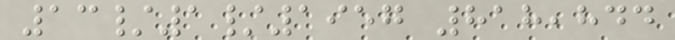13/1/1957 818,844
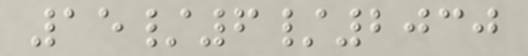15/6/2030
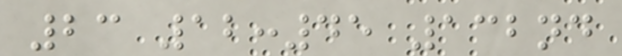23 12:45 132nd
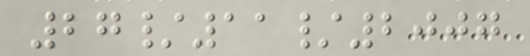27/11/2007
